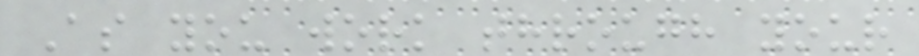As you work through your
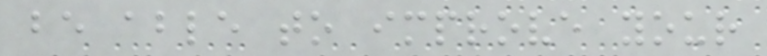be able to improve your
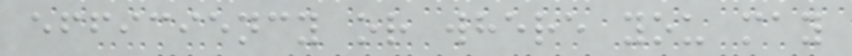efficiency or where you may
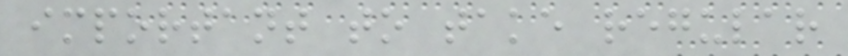important to take regular
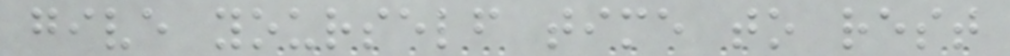give yourself time to rest
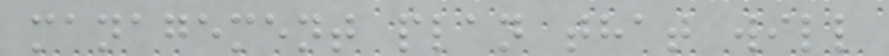management plan that will
